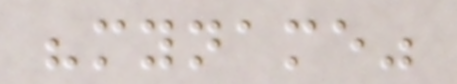"myname"
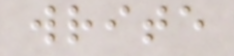write
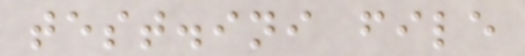test.ini file
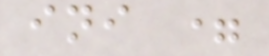ini =
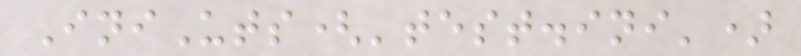IniUts('test.ini')
